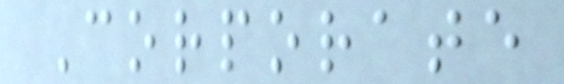Corporate
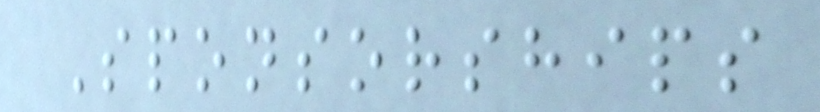Sponsorships
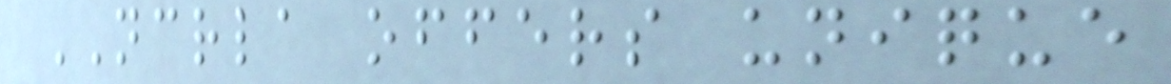NCRLA offers unique
